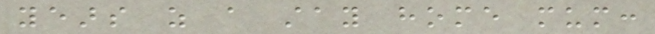years as a stay home mum:
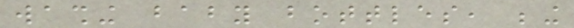washing baby bottles, being
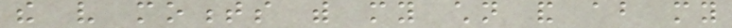the very moments with my children and about my
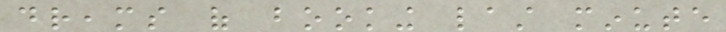dreams of booking last minute
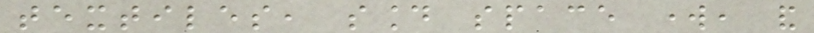textiles, sound space work, and
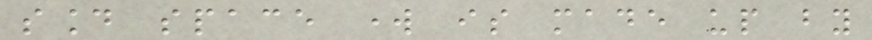sound space work is made up by
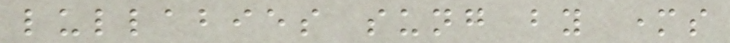lullabies sung by mothers
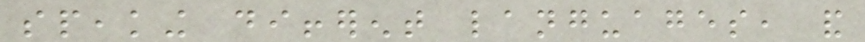speaking different languages, and
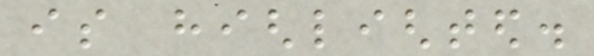is highlighted.
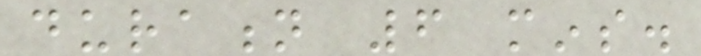duration 6 mins.
